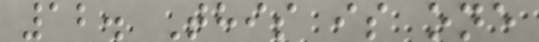12. This is one
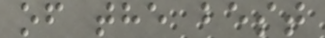of the best
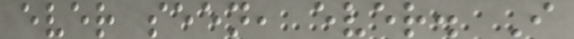ever seen, ever. I
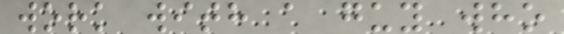work with a guy who
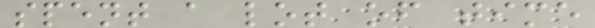spent a lot of time
